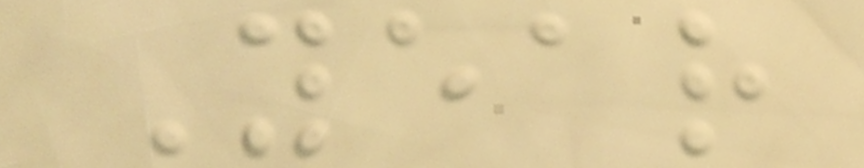Year
